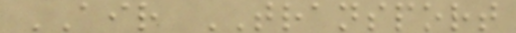AIR TRANSPORT
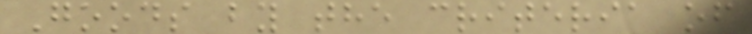Goods by the criteria of
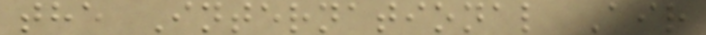the International Air
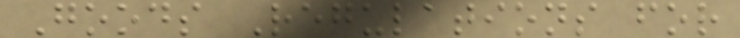Goods Regulations for
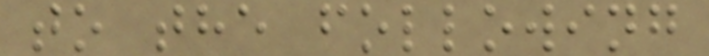to the following
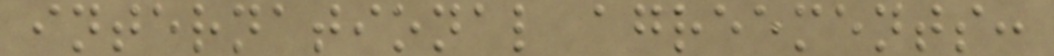international agreements:
